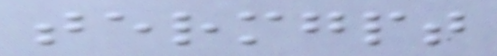termgpt
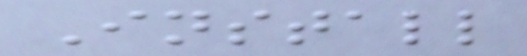Install
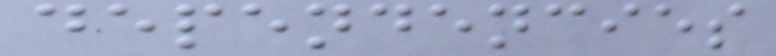dependencies
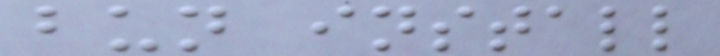bun install
